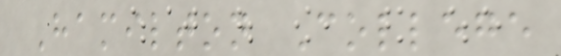Hamilton College
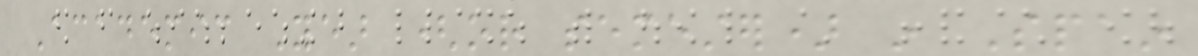Academic Year (or semester) in Spain
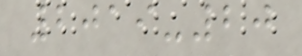2019-20
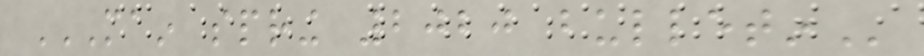MAIN SPRING 2020 BULLETIN
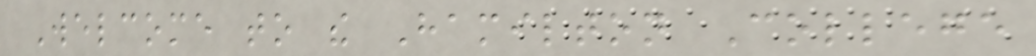Welcome to the Hamilton College
